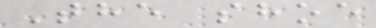The shoe
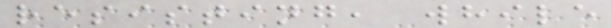resisting, while
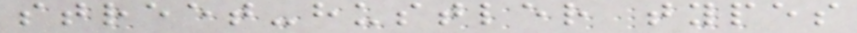street-hustler types
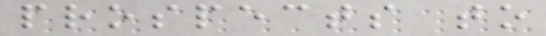prospects to
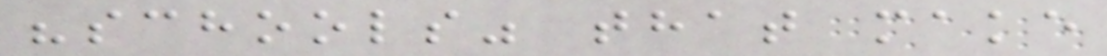"schools" that make
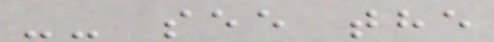-- see the
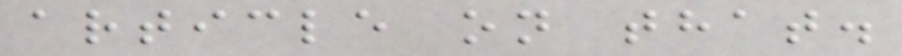article on that.
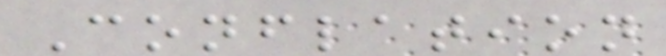Conflation
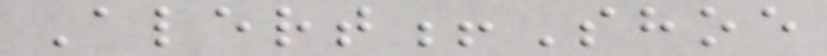Alert!Shoe
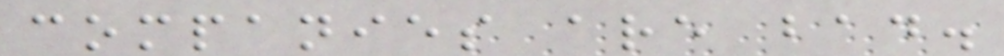companies are bad.
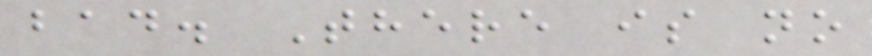bad. There is no
